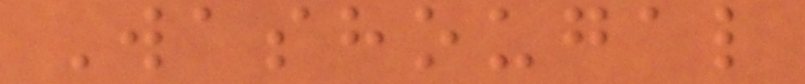Washougal
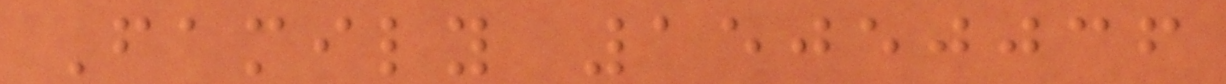Family 15050036
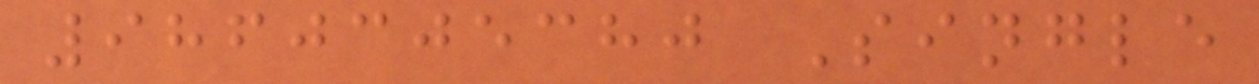9860305380 Single
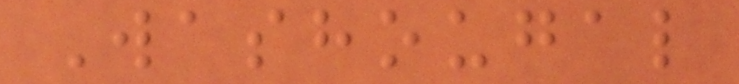Washougal
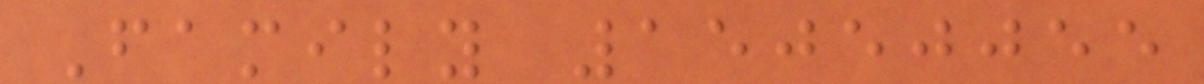Family 15050055
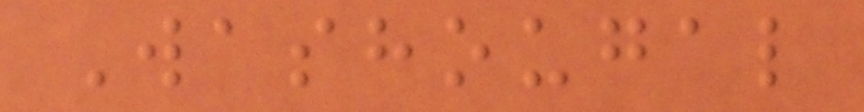Washougal
